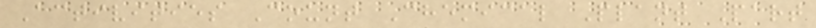Activities Count Chemical Plant Part
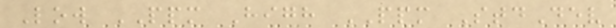Low PPM High PPM StdDev
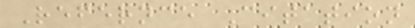Refernce Citation
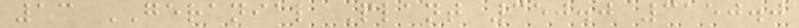13 GERANIAL Plant 350.0 3150.0
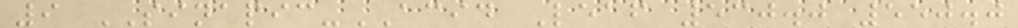9 SINAPIC-ACID Leaf 530.0 550.0
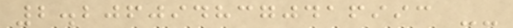2.2060948370416993 --
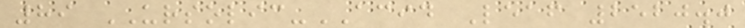89 URSOLIC-ACID Leaf 2520.0
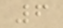6
